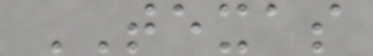TEXAS
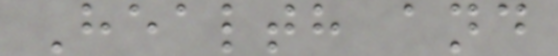Health and
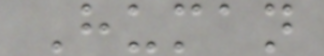Human
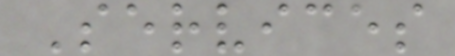Services
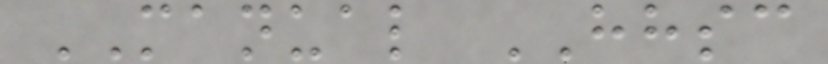MANUAL HHSC
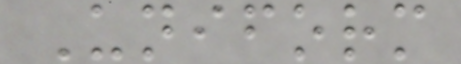Uniform
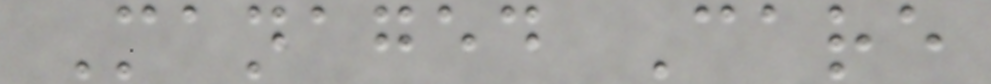Managed Care
